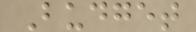Budget
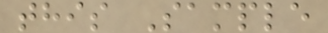this Sample
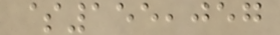$155,057
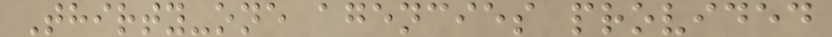Thirty-one agencies provided
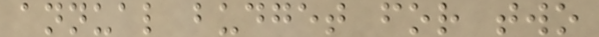annual budget for two
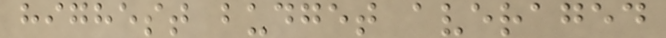highest budget averaged
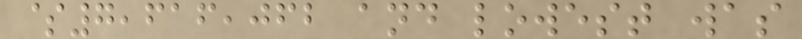$7,616,062 and lowest was
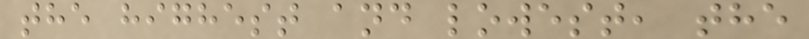the highest and lowest, the
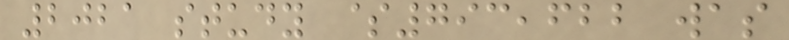2021 study $793,622 was
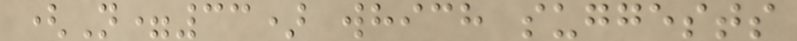(N=33) which suggests
